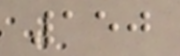150
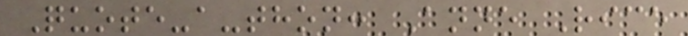Quote-a-thon: Anne Rice
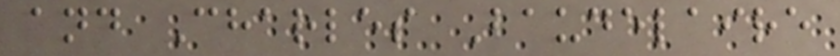and Charles Baudelaire
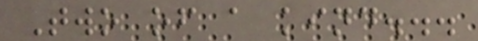Two of a kind...
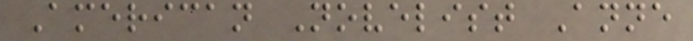American Novelist Anne
